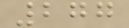277
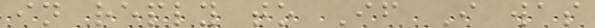in reply to If I was
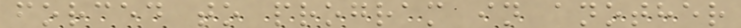forced to program in another
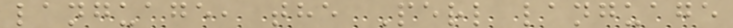language, the Perl language
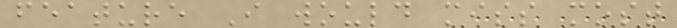feature I would miss most
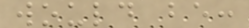would be:
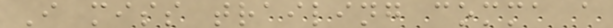I miss trailing comma a
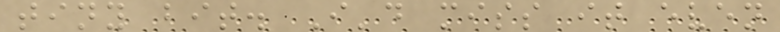tiny bit. I'd miss it even
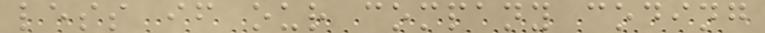less if our company coding
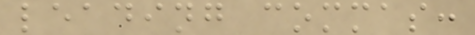leading commas:
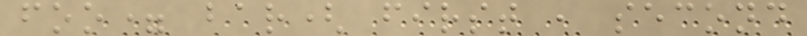foo= bar( first , second
